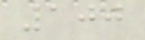100
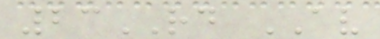23RD AV
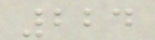224
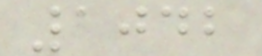1042
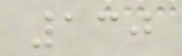130
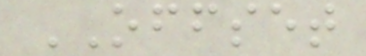OFFSET
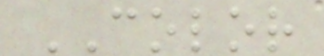COLOR
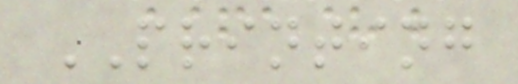PRINTING
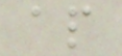ap
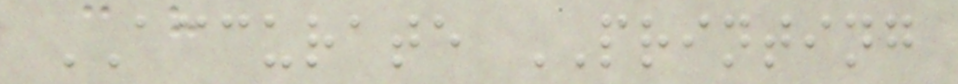ACCURATE PRINTING
